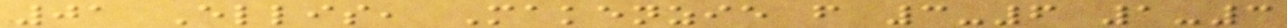01 Ellis, Makenzie f 3-6 1-3
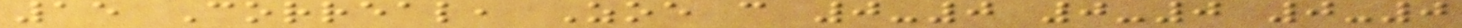15 Correal, Zoe c 0-0 0-0 0-0
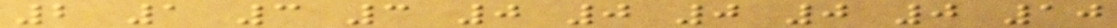2 1 3 3 0 0 0 0 0 10
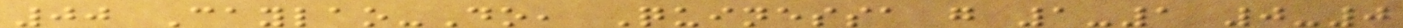00 Caylao-Do, Quinessa g 1-1 0-0
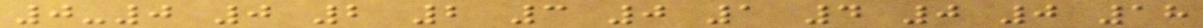0-0 0 2 2 3 0 1 4 0 0 18
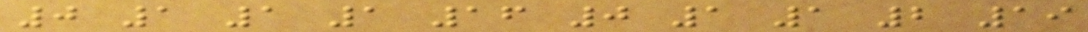0 1 1 1 16 0 1 1 2 19
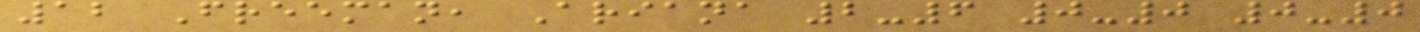12 Freeman, Ariana 2-6 0-0 0-0
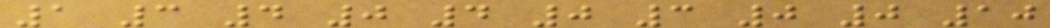1 3 4 0 4 0 3 0 0 10
